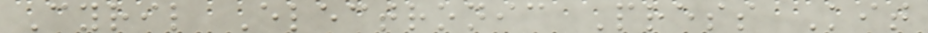Cyril Electronic Press Kit
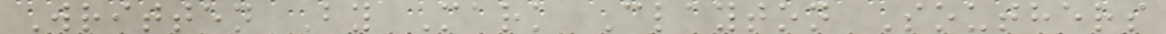Written By Mark Clayton Southers
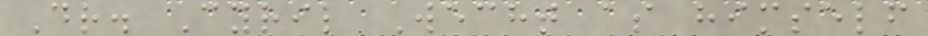Dr. Cyril Wecht as himself
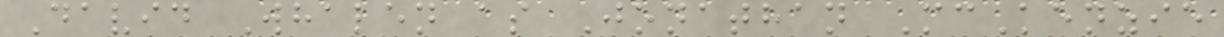David Whalen as Jonathan McKenzie
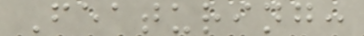Featuring:
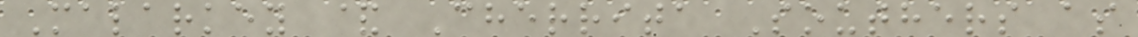Malarkey & Cherrita Southers as
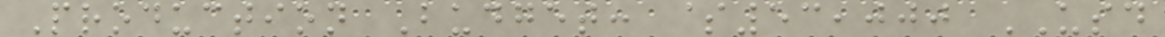Production Budget: $53,000 USD
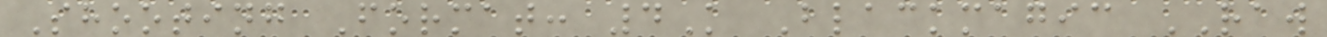Shooting Format: 4K Blackmagic RAW
